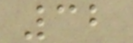32
